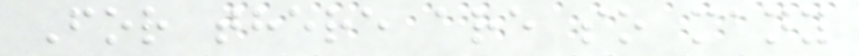For there are so many
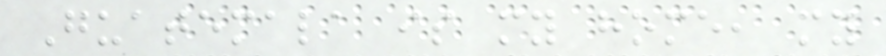Guatemala is my home, my
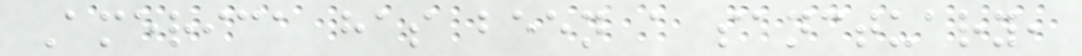America has been a sanctuary,
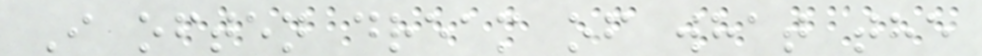I often dream of what the
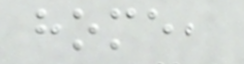home,
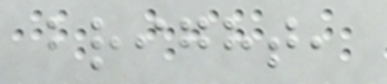bright,
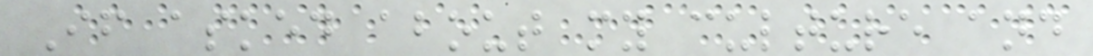If asked about my culture and
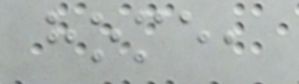home,
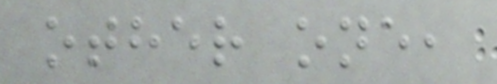other one,
